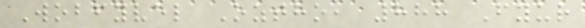Wobfyvel Oztho, 888 Fyur
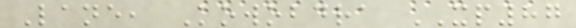Lane, Kowobdra XP87
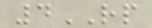4RP
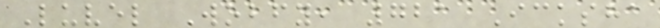Luvel Wobfy, 721 Icksha
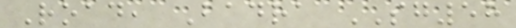Road, Badra SG58
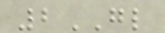2GL
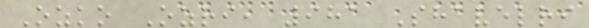Ozko Ozri, 981 Shavelri
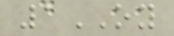1OY
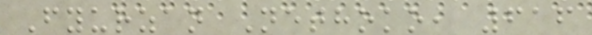Fyurzan Nethoko, 616
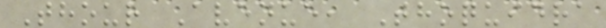Thour Avenue, Thoquidra
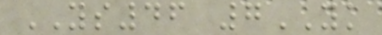YS46 7YK
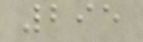295
